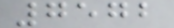7572
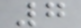7
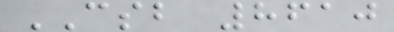CSB 8610
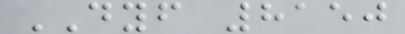DYF 8150
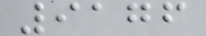9176
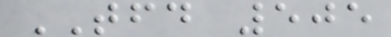TFD 505
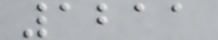1211
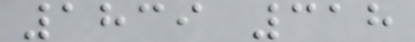1839 318
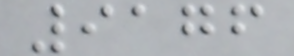9176
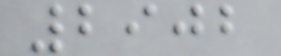2902
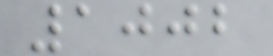1002
